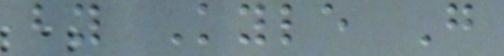by Kyle G
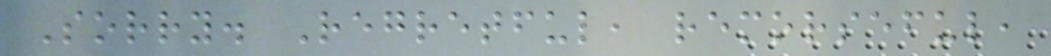Sorry. Regretful, remorseful,
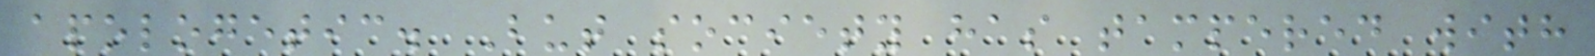apologetic. But society has tampered with
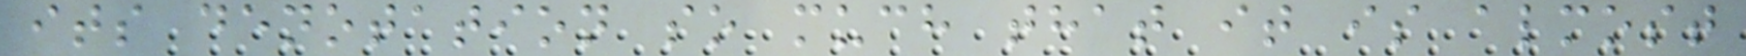its denotation so much that it is almost
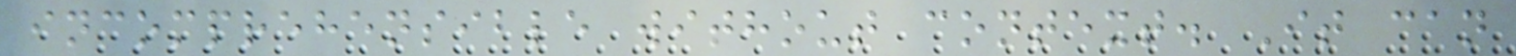incomprehensible without context. It can
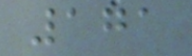171
